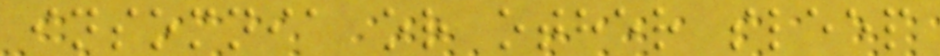insomnia or other sleep
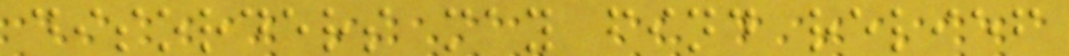disorders may find relief
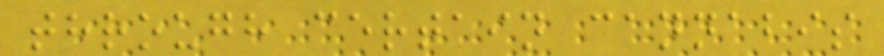through certain cannabis
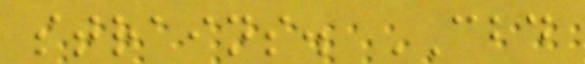strains. CBD
